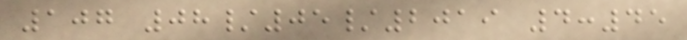107 08/05/2019 4:45
